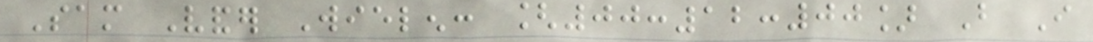Sam Vander Wielen: [00:12:00] But I
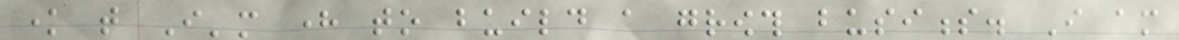know that I'm here to build a growth business. I am
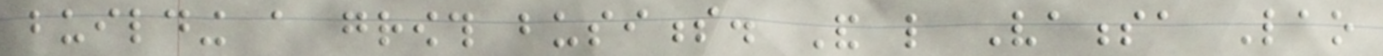building a growth business. And like Vanessa Lao
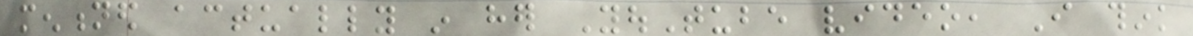mentioned actually in her YouTube video, I think
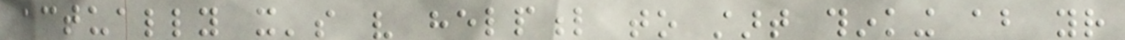actually it's very helpful to start thinking about your
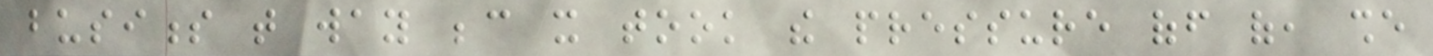business that way because it took the pressure off of, she
